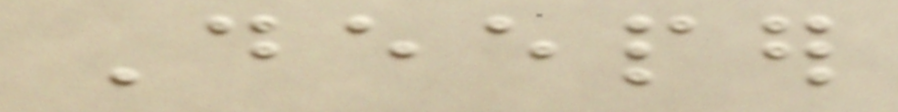Deeper
